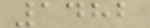1482
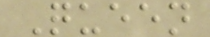Queen
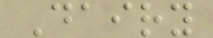Dairy
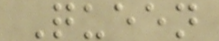Queen
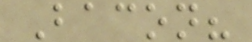Bacon?
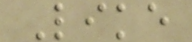Like
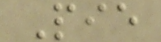Pie
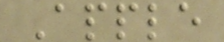Apple
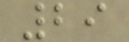29
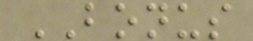BONUS
